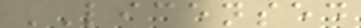LICENSED
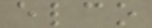elco
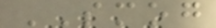SMOG
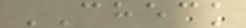CHECK
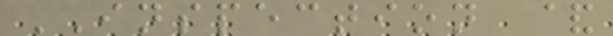INSPECTION &
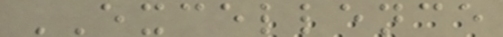EXCELLENCE
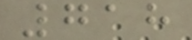718
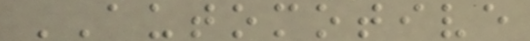AUTOMOTIVE
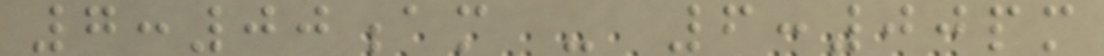7:00am - 6:00pm
